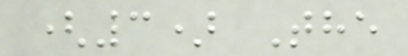(3) The
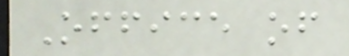Office of
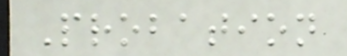Probation
